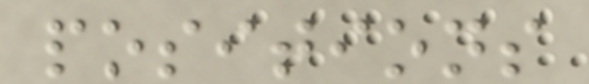positions
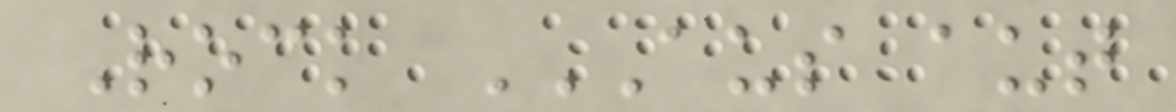Rock AUS AUT
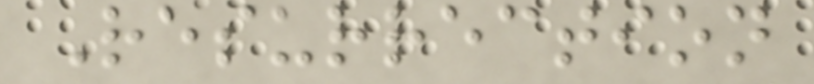Resurrection
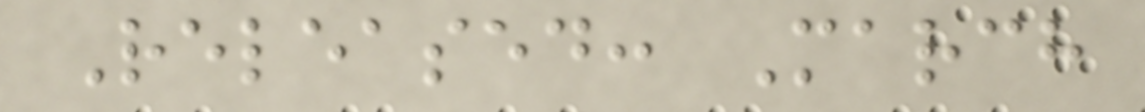Released: March
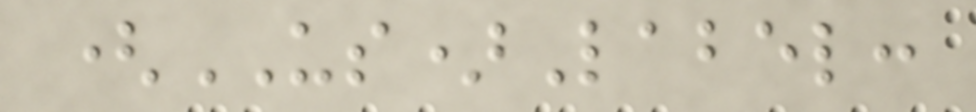(US)Label:
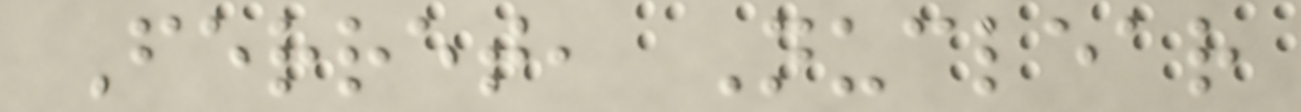Ferret, Nuclear
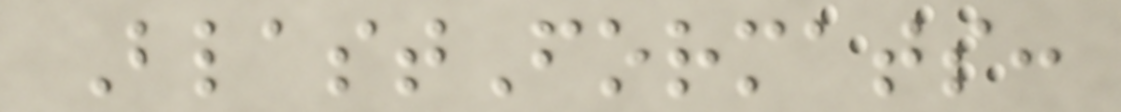BlastFormats:
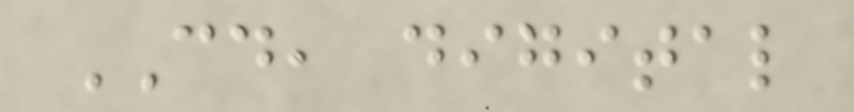CD, digital
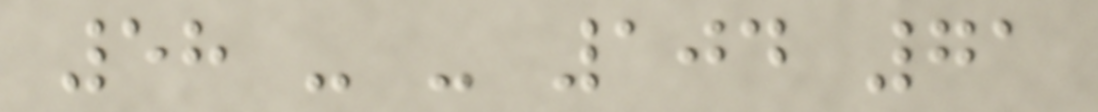58 - - 104 71
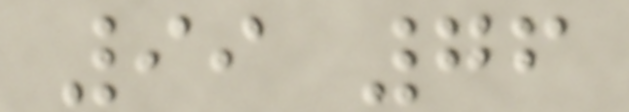99 76
